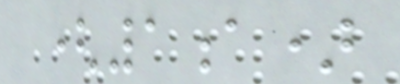(1a)
